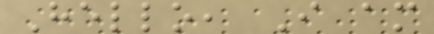Hello, I am
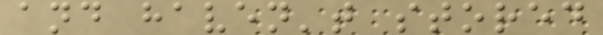and haven't stored
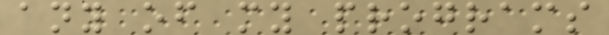any of my programs
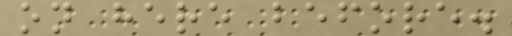on here before.
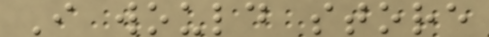I would store
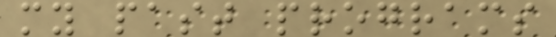my past programs
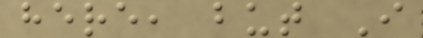here, but I
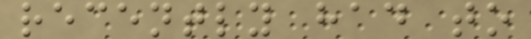recently had to
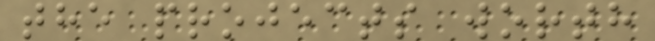the projects worth
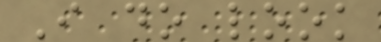I do look
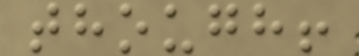though!
